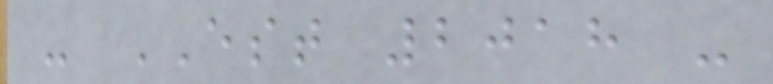- EST 2018 -
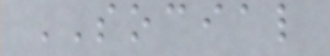SOCIAL
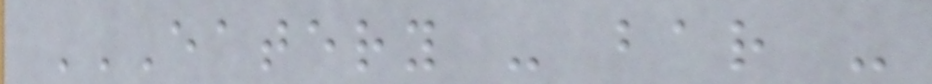EATERY - BAR -
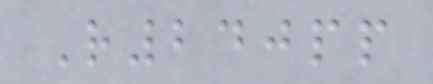R240pp
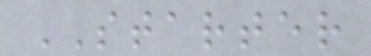STARTER
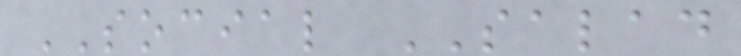SOCIAL SALAD
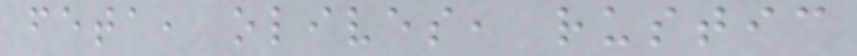feta, olives, rustic
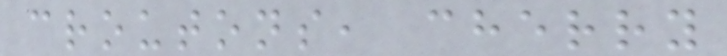croutons, cherry
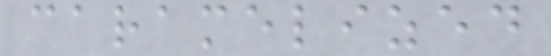caramelized
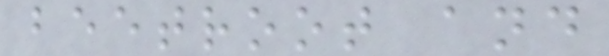beetroot and
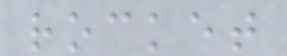rocket
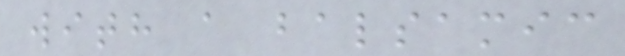with a balsamic
